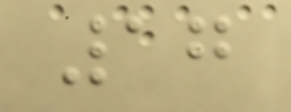17
